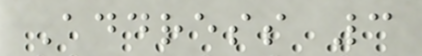Address 3
